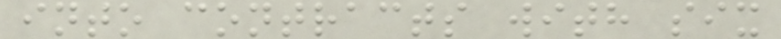into contracts with six
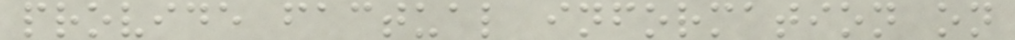provide factual information on
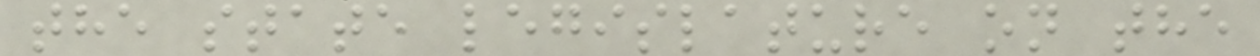the state legislature on the
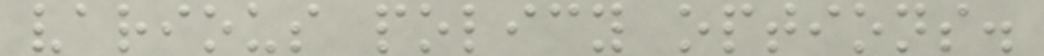various policy options.
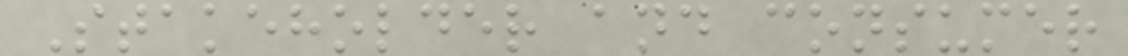Stakeholder and consumer
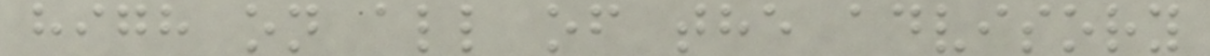high on all of the advisory
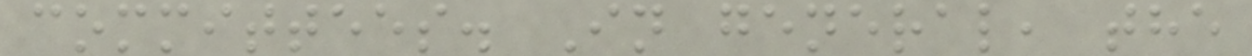committees. In general, the
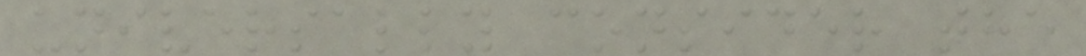universally consider the
